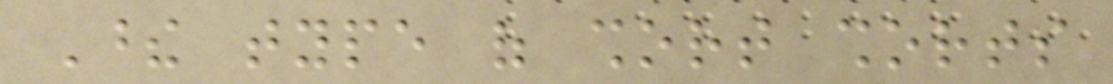These type of short shorts
